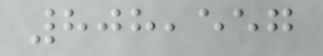808,557
